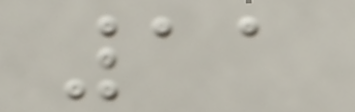11
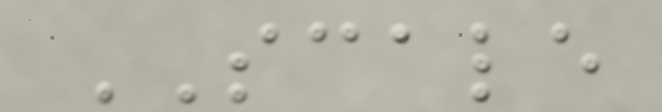SCALE
